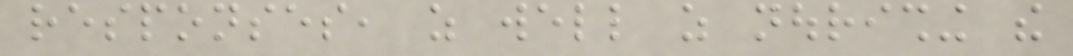responses, as well as nourishing the
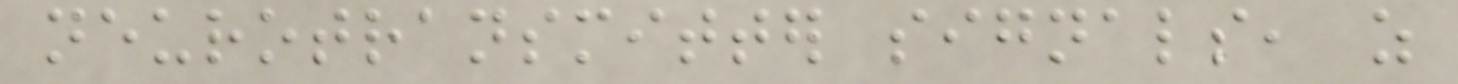neurotransmitter signals, as
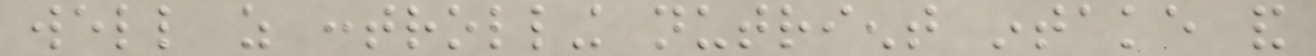well as controlling nutrient intake and
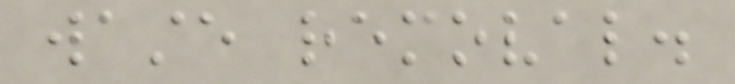waste removal.
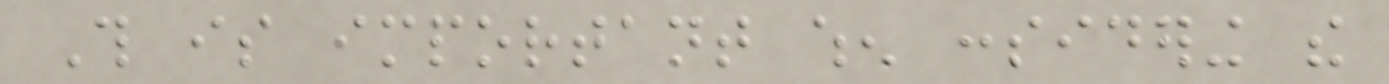This is important when considering the
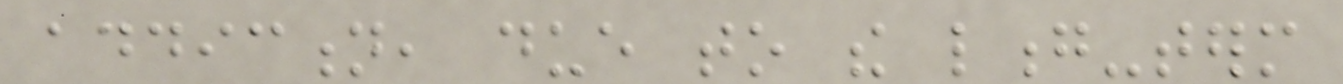addiction, due to the long-term
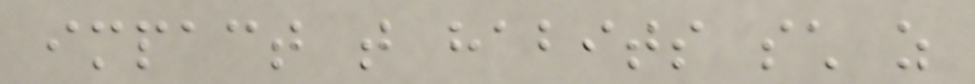impact that habits such as
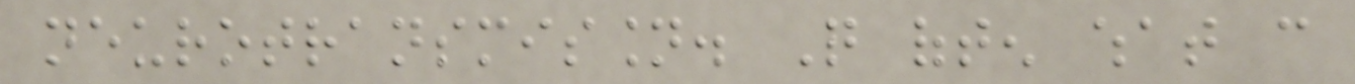neurotransmission. Quite often what can
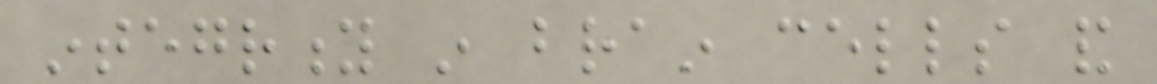integrity in brain cells and
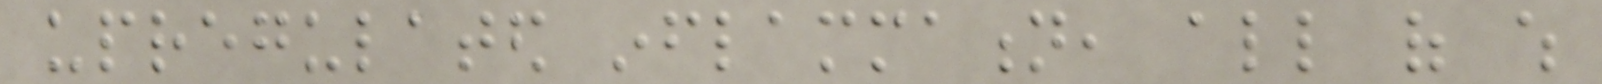upregulated inflammation, all of which
